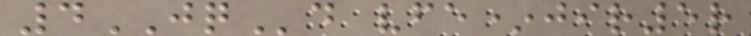4JQd vfe*jir5r
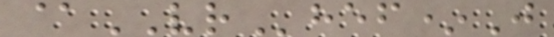@VRhef*J
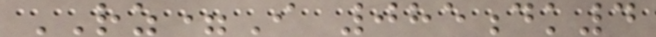RZ=I 085dk4
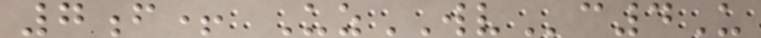7f+ UzWVc4U
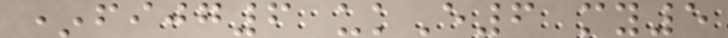*fijg6 ukE6 my5
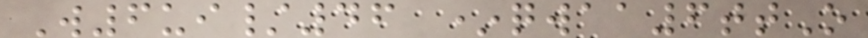W6ui/46 *qwaa6ttO
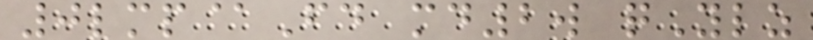0lmp@Fd md2w qYlz
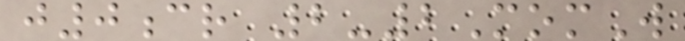j0cr 2-2MomW
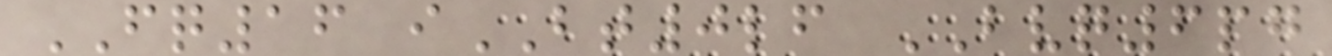FQ16 iBT0lf BVQ6pg
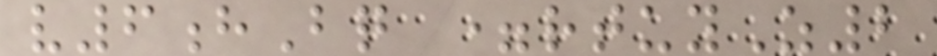v6hBq =rtuyZ2
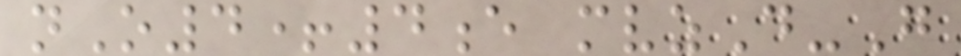nO4+4e mvzD-G
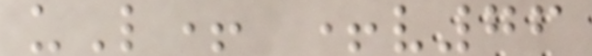uL+ +v76
